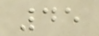45
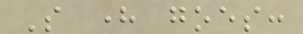So here goes:
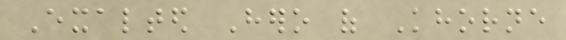Exalted Hero of Khorne
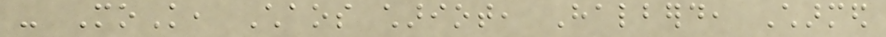- MoK, Chaos chariot, Halberd, Charmed
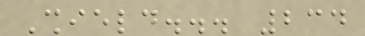Shield... 234
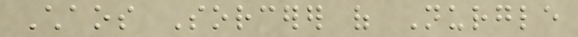Chaos Sorcerer of Nurgle
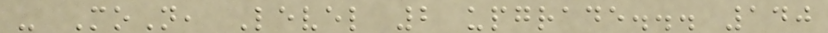- MoN, Level 2 upgrade... 140
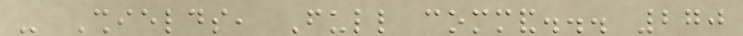- Shields, Full command... 270
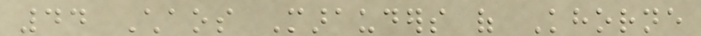44 Chaos Marauders of Khorne
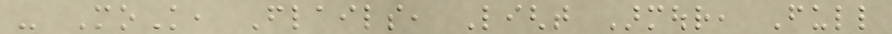- MoK, Flails, Light Armour, Full
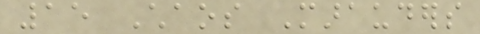15 Chaos Marauders
